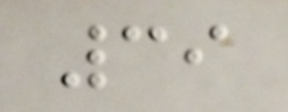39
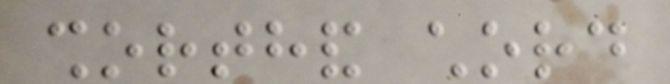shorthand chord
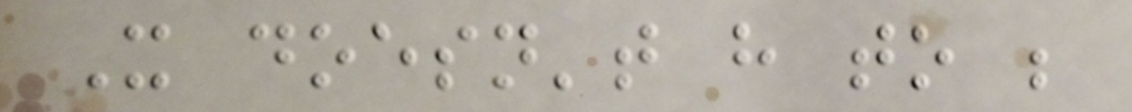It doesn't have to be
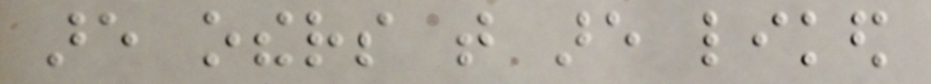are others that are liked
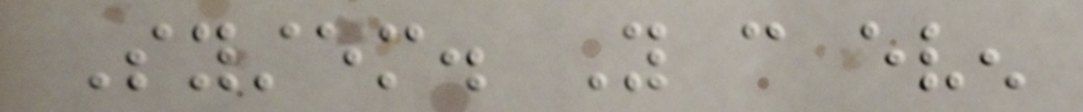System. You can even
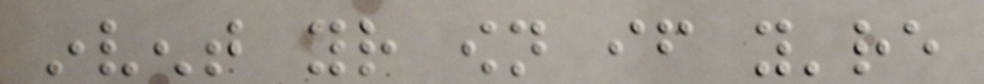invent your own if you're
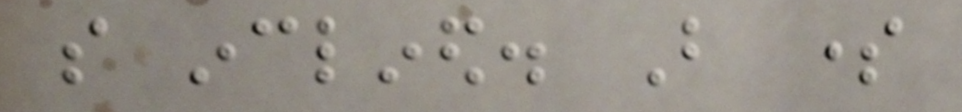so inclined. But some
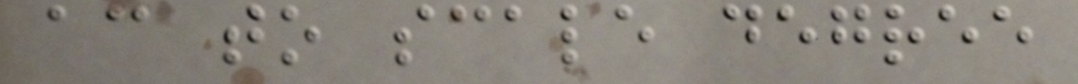according to scale degree
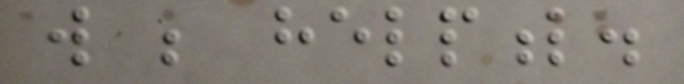will be helpful.
